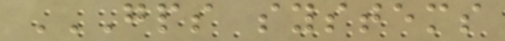GPS SYSTEMS
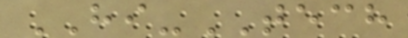HI-TECH
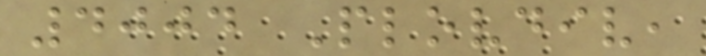4004 Plovdiv,
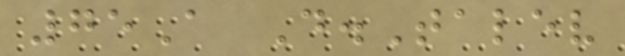75A D.Talev
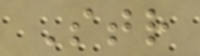Str
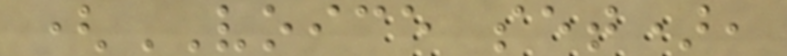(VOICE set),
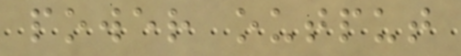power output
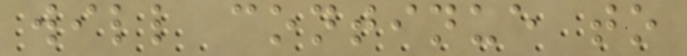will continue to
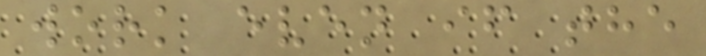work even if the
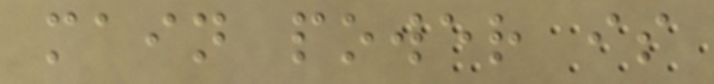main power is
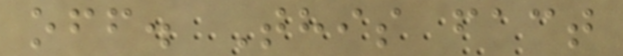off. This fact
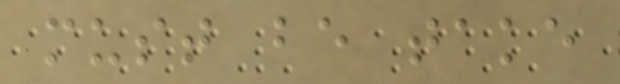must be take
